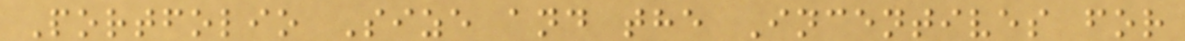Portfolio Size and the Incentives for
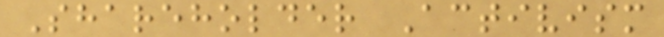Shareholder Activism
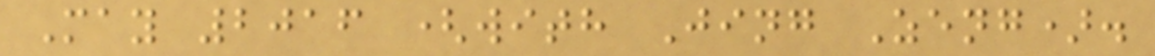May 2016 (with Jing Zeng).
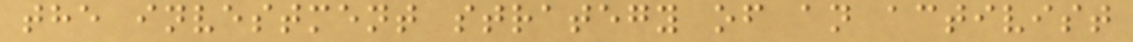the investment strategy of an activist
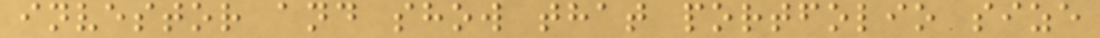investor and show that portfolio size
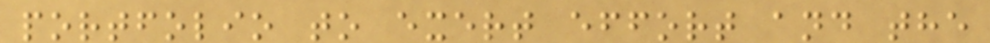portfolio to exert effort and the
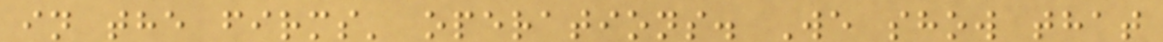in the firms' operations. We show that
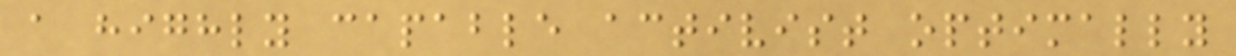a highly capable activist optimally
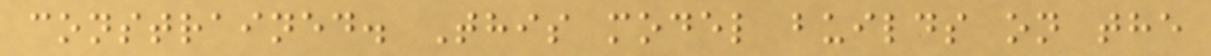constrained. This model builds on the
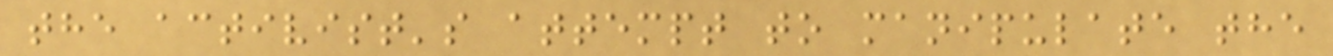the activist's attempt to manipulate the
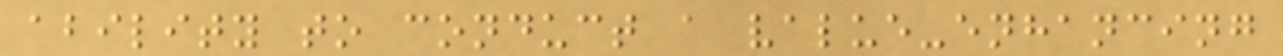ability to conduct a value-enhancing
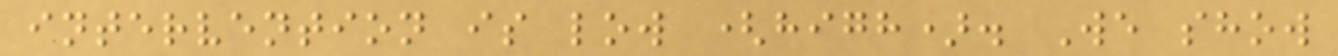intervention is low (high). We show
